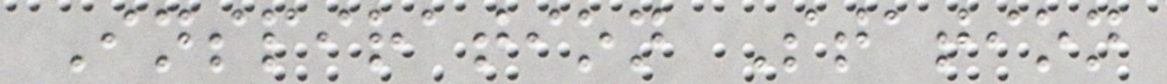Inspiration Station
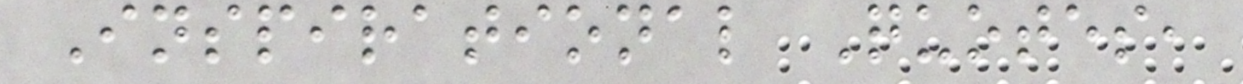Inspirational Quotes,
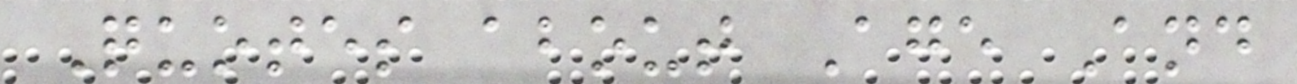Quotes about Age And
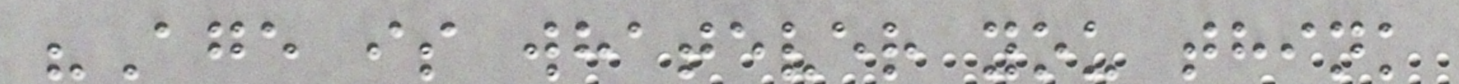"Age is whatever you think
